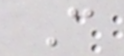C
